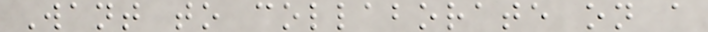Want to collaborate on a
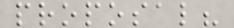proposal?
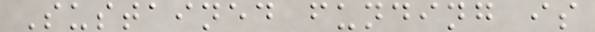Sustained funding is
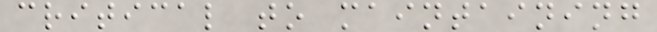critical to maintaining
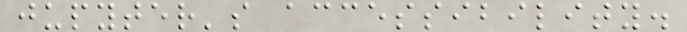jupyter's accessibility.
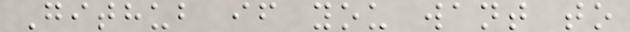Github if you want to
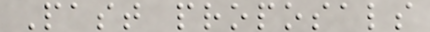Past proposals
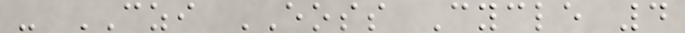- CZI EOSS Cycle 4
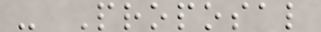- Proposal
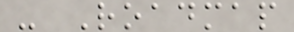- Roadmap
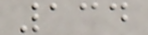134
